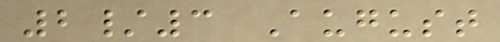2/3 August
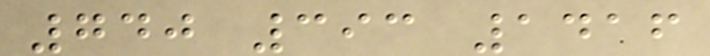740 393 1416
